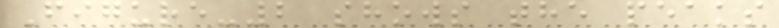Figure-2 shows the peaks
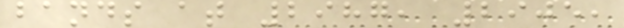bands at 2987, 2905,
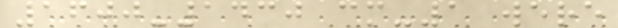1600-1430 cm-1 were
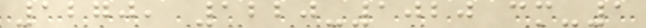1270, 1220-1020 cm-1
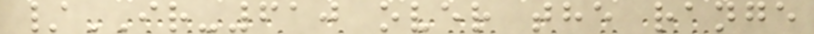/IR-610 over the range
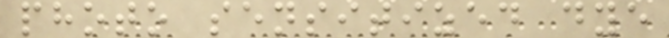photo sensitized dye
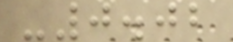-0.02
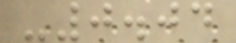-0.04
